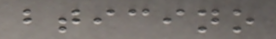bticino
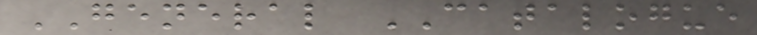GENERAL CATALOGUE
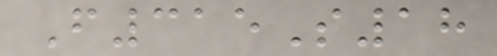F315S18
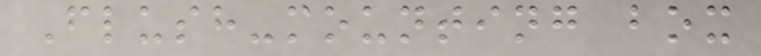Flush-mounting box
